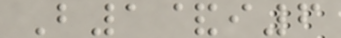B1&i6
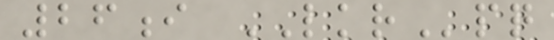26i LKRpq
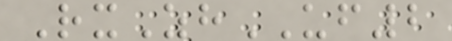RxZhUF2
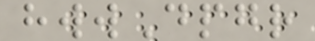hwwDpgr
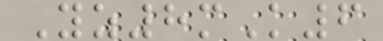Yz8mK6
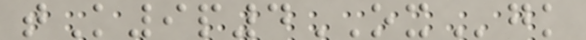tK9p4OXgk
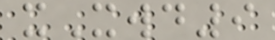xXwd9
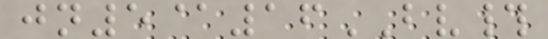jn5@16BV#
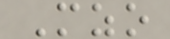Mzo
